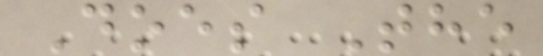Does The
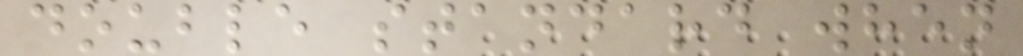double standard when
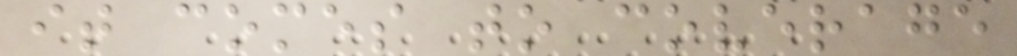it comes to coverage
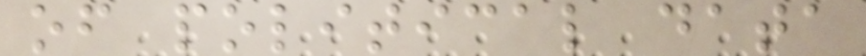of political data
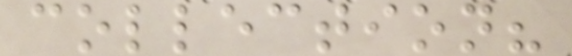collection?
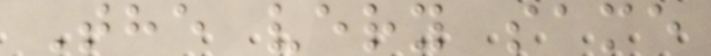The very same
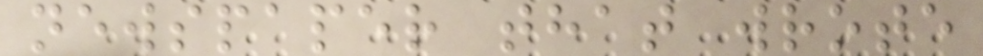newspaper that wrote
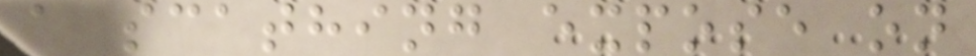a scathing expose on
